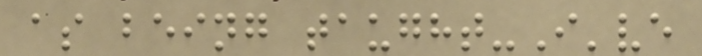as being taught-I've
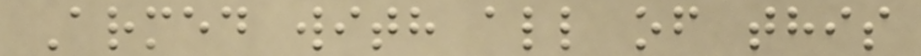Armed with all of this
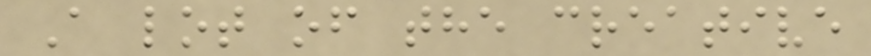A lot of the creative
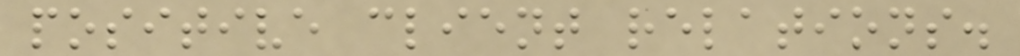positive client relations.
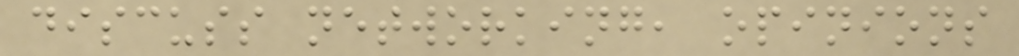discuss networking, opinions
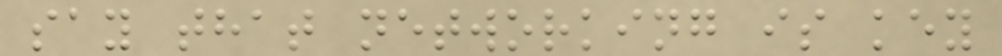say that networking is key
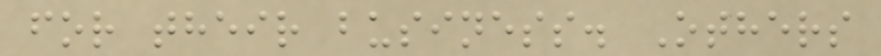for their business. Others
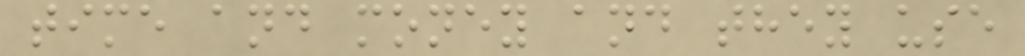time and money and they use
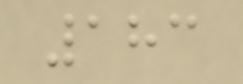183
